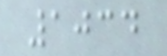1034
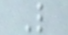L
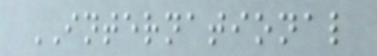INTERNATIONAL
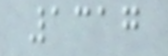1317
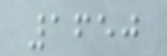1650
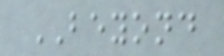BEYOND
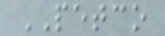PETCO
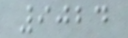9024
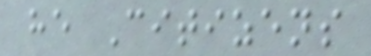he Citizens
